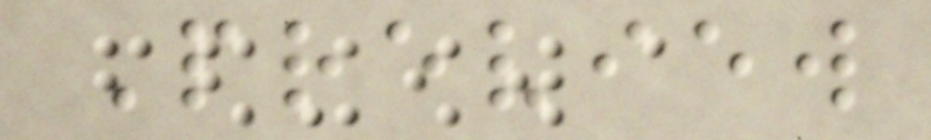Preview
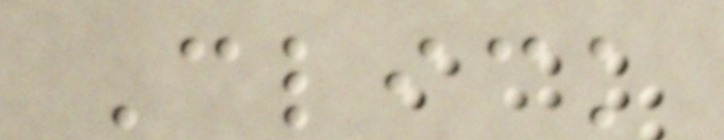Click
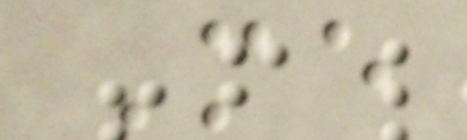Me
